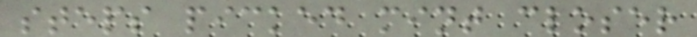steps picked mint closer
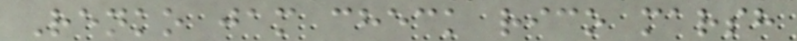Renko jam check rico marsh
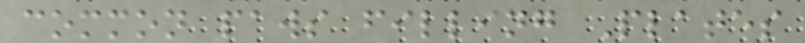common paws filling Plates
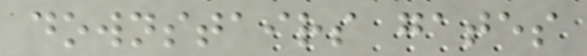downstairs gates
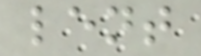lent
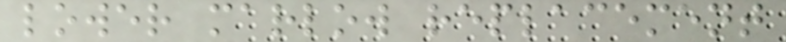lower marlow replacement
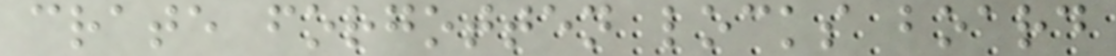crate forgotten locks board
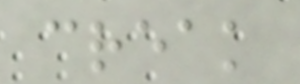creak
